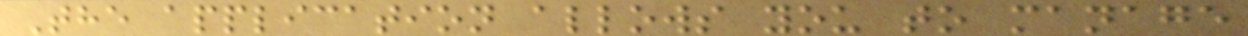The application allows you to manage
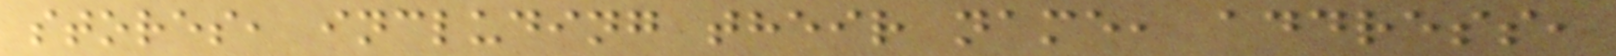stores, including their name, address,
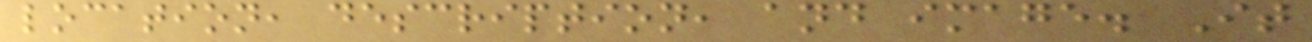location, description, and image. It
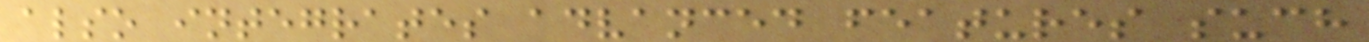also integrates advanced features such
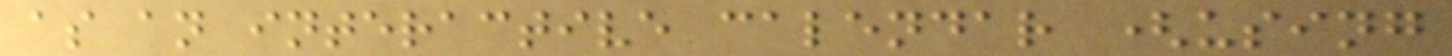as an interactive calendar (using
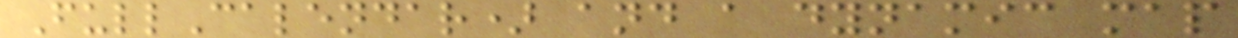FullCalendar) and a dynamic map
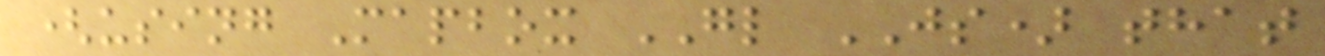(using Mapbox GL JS) that
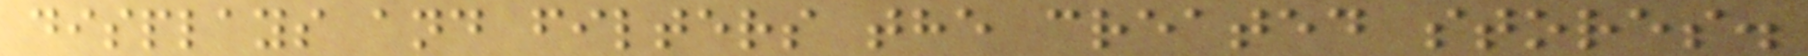displays and filters the created stores.
